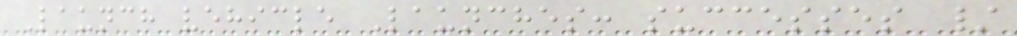Launch vehicle Launches: successes /
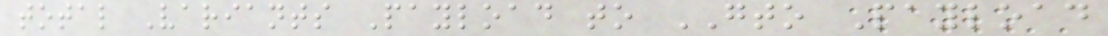total Variants Payload to GTO Payload
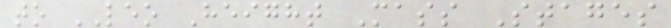to LEO Height Mass Stages
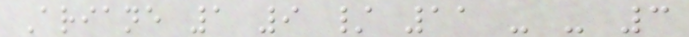Ariane 1 9 / 11 - - 3
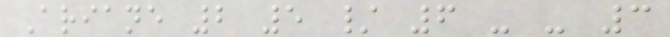Ariane 2 5 / 6 - - 3
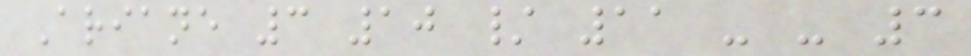Ariane 3 10 / 11 - - 3
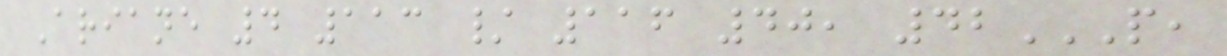Ariane 4 113 / 116 40, 42P,
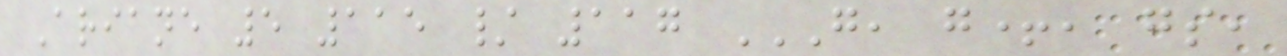Ariane 5 115 / 117 G, G+, GS,
